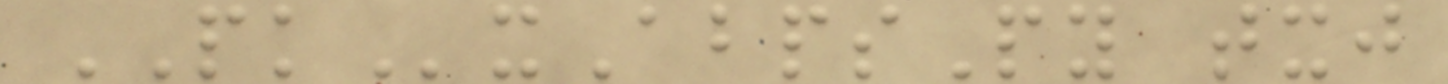PKxAbpsPy txj
